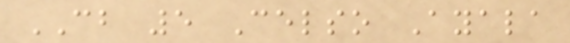CB 5 Celso Ayala
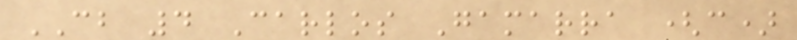CB 4 Carlos Gamarra (c)
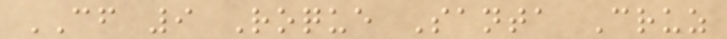CF 9 Roque Santa Cruz
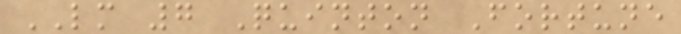LM 7 Quinton Fortune
